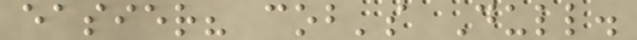easier? cob's Dull.
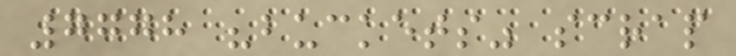7778 "buckets" scrap
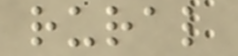rural
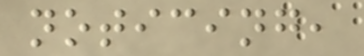noticing,
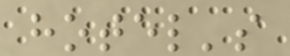hotel's
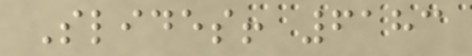Slides! 6183
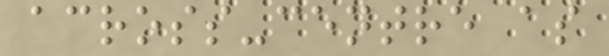across-centre as
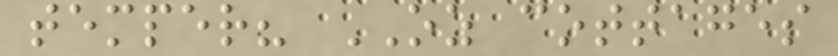temper? OZ cottages
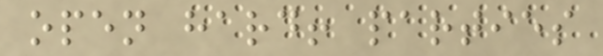open hard! parties
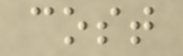cost
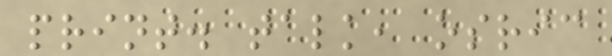print. talk, osric
